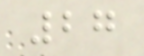27
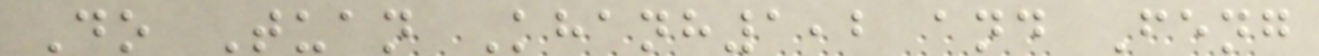Do Tuan Khanh1,2 and Feng
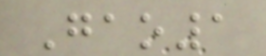Gao1
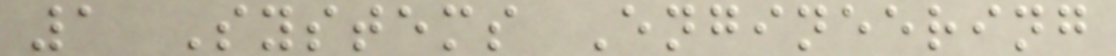1 Systems Engineering
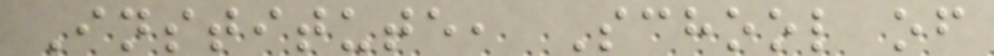Institute, School of
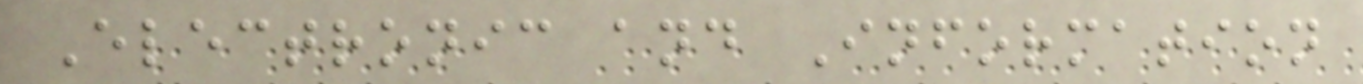Electronic and Information
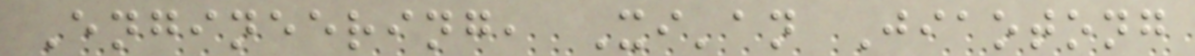Engineering, Xi'an Jiaotong
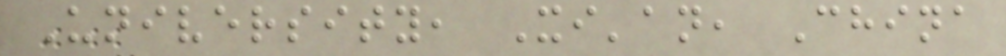University, Xi'an, China
